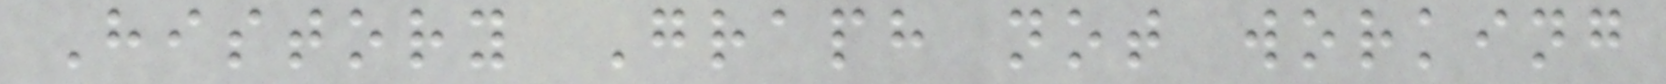History Graph not working
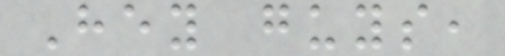Hey guys,
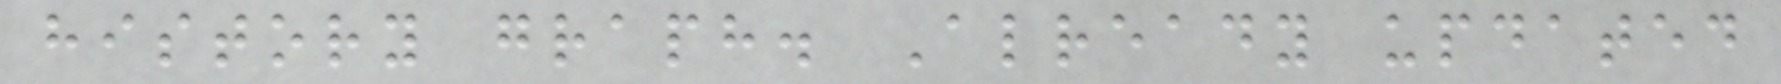history graph. Already updated
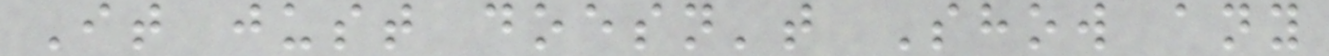It just doesn't Show any
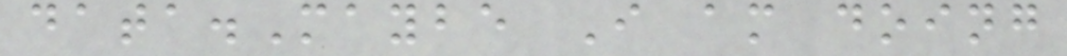data.Maybe I am doing
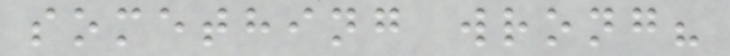something wrong?
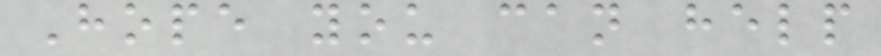Hope you can help
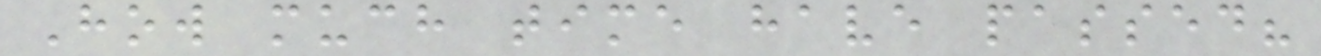How much time have passed?
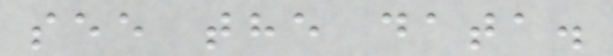see the data.
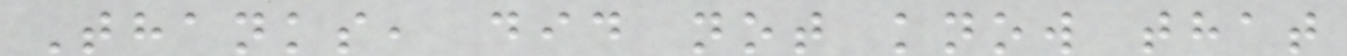Thanks, did not know that
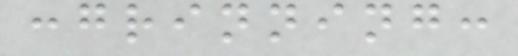:grinning:
